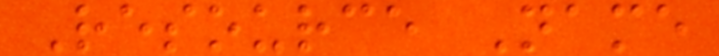Resource Name
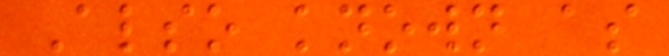Also known as
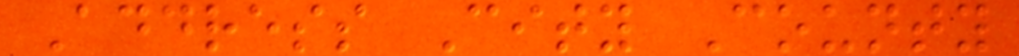Address City County
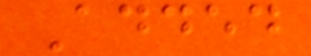Added
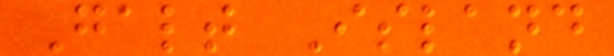Galt Island
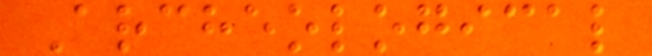Archeological
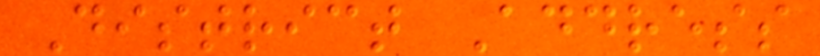District Address
